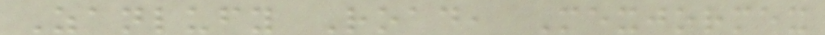Zanlufy Road, Mexjormex
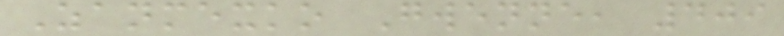Zanmexko Gwenne, 409
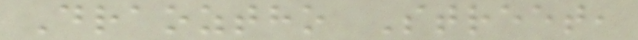Draoztho Street,
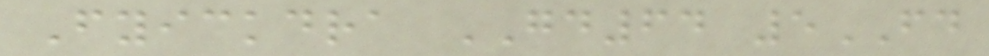Fyickdra GD64 5FD
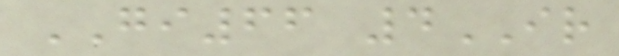GI66 4IR
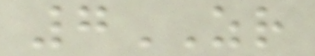7ZR
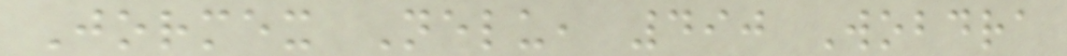Jormex Nelu, 490 Wobdra
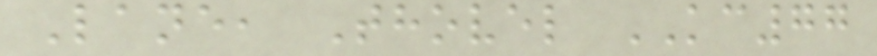Lane, Thovel KC77
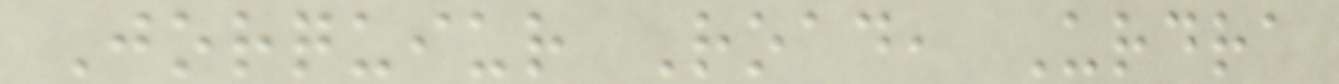Jorquiur Road, Urdra
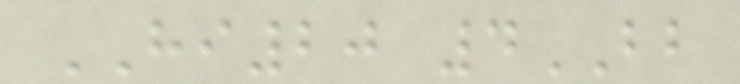HI20 4BB
